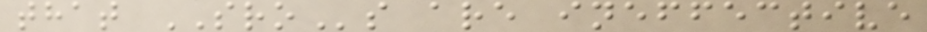that SROs are ineffective
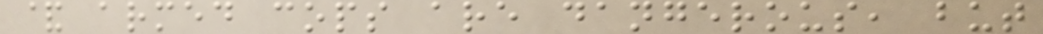& armed cops are dangerous, but
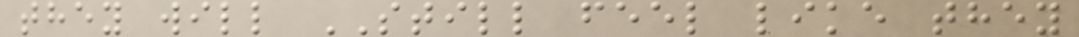they will STILL feel like they
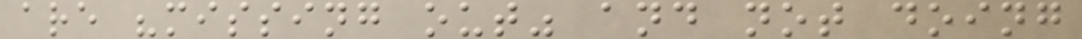are "missing out" and not doing
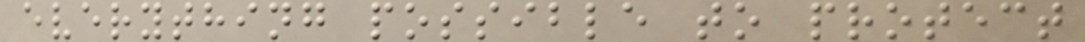everything possible to protect
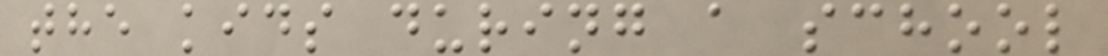the kids during a school
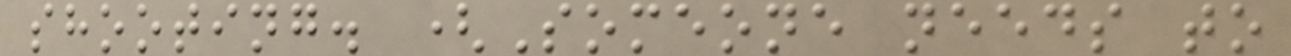shooting. (Someone needs to
